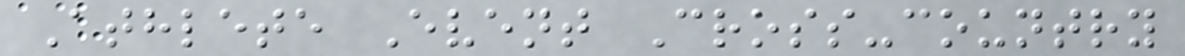Athlete Event Cross-country
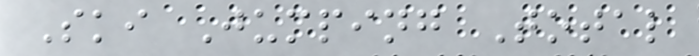Ski Jumping Total
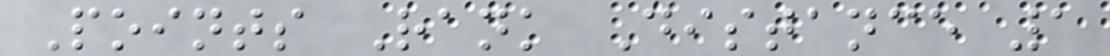Points Rank Distance 1
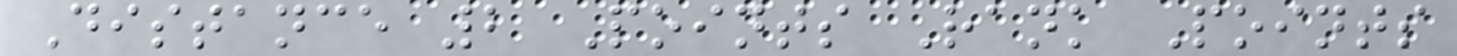Distance 2 Points Rank Points
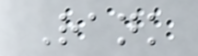Rank
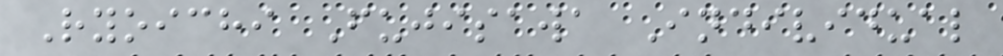Ryoichi Fujisawa Individual
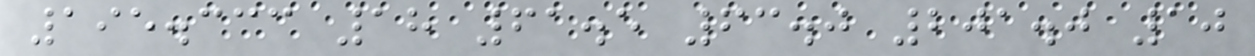195.333 18 61.5 63.0 201.0 10
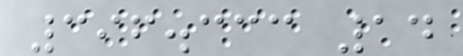396.333 14
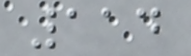114
